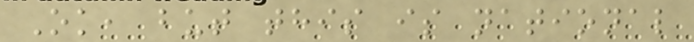Ok, but this is national
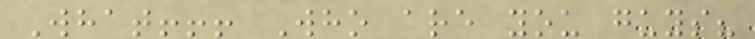What!!! Who are you guys?
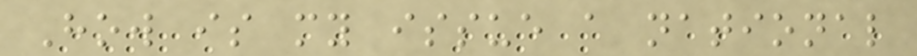How is my issue a national
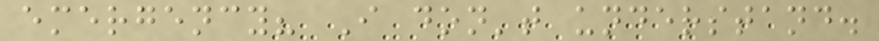emergency? I don't understand.
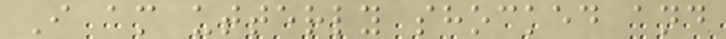I am utterly shocked and
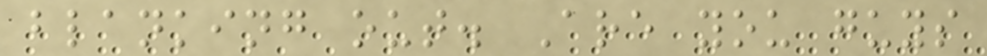blanking out. Are you guys
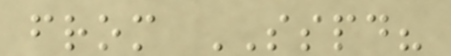from SSPD?
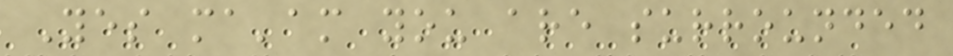Yes ma'am you are surrounded
